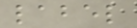label
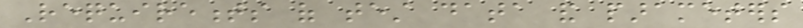Requirements of test data and parameters
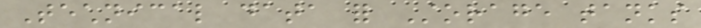Technical data for Storage tanks
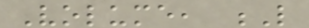Volume, L
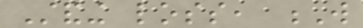Standing loss, W
